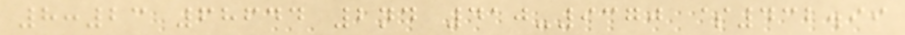8:23 68644 2nd 410-9370 $432.99
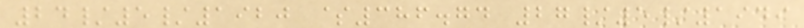24/5/1920 $386.74 27/5/1949
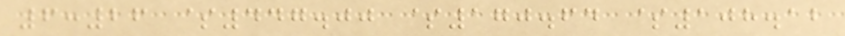6:26 $447.00 $170.64 $108.12
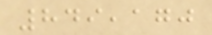849,170
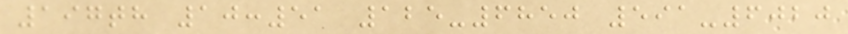197th 10:51 125-6850 591-6020
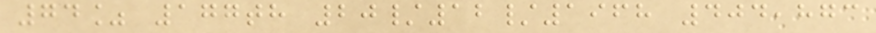74% 177th 20/12/1968 404,873
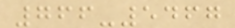766-5467
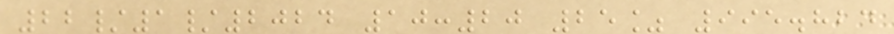22/1/2024 10:20 25% 995.824
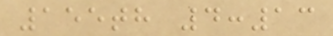155th 4:13
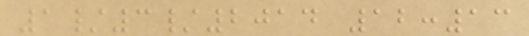1/3/2014 12:13
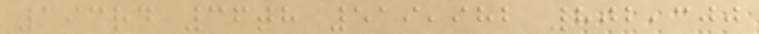193rd 36th 519,982 802,300
